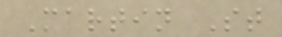Martin St
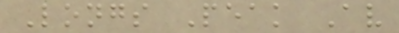Longs Peak Av
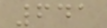641
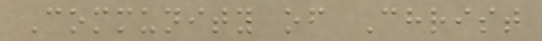Community of Christ
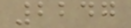2247
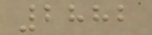2882
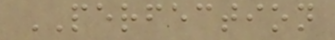PERFECTION
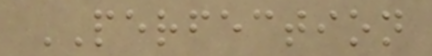PERFECTION
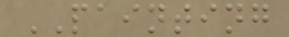PAINTING
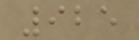925
